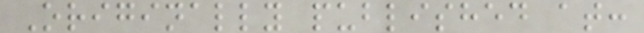Originally published at:
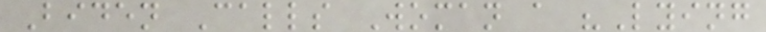Biden Calls Woman a "Lying
